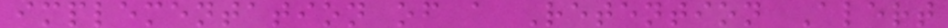implementation of a Retention Alert
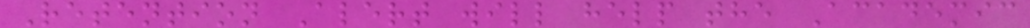Retention Alert will help the Academic
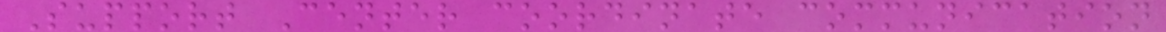Support Center coordinate communication
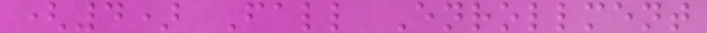(4) Fall Enrollment
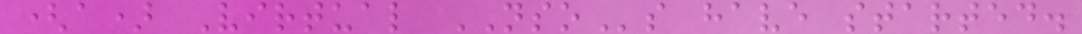(a) Virtual NSOs have started.
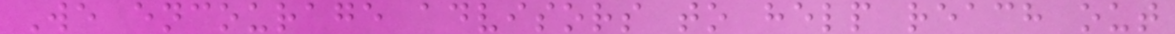We encourage advisors to help reach out
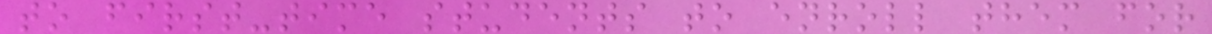to first-time students to enroll them for
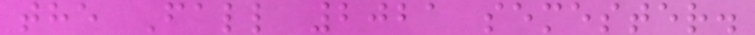the Fall 2021 semester.
